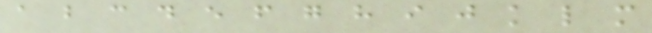a b c d e f g h i j k l m
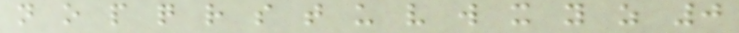n o p q r s t u v w x y z 0
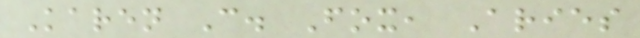Karen C. Fox, Aries
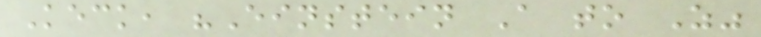Keck, "Einstein A to Z"
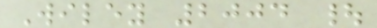Wiley 2004 |
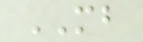MB
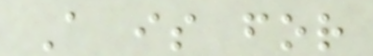A is for
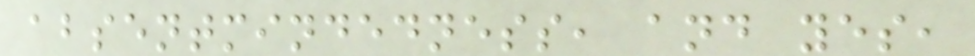absentmindedness, and yes,
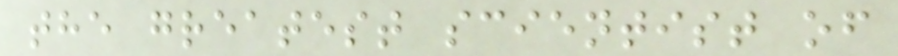the greatest scientist of
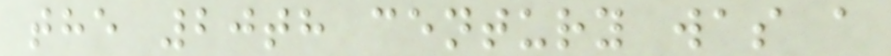the 20th century was a
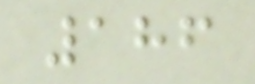186
